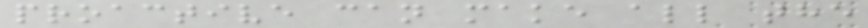proactive can make all the
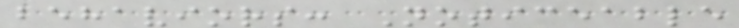behaviors: Noticeable
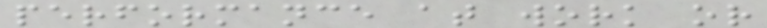performance at work or
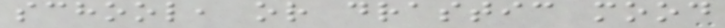school, or drastic mood
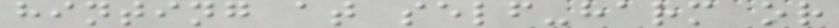hinting at self-harm or
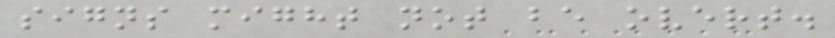signs might not be overt.
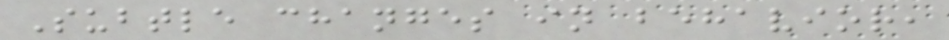Subtle changes in behavior,
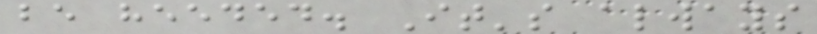be heeded. It's always
